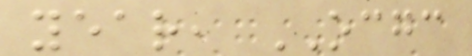year, OCGC
